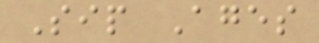Sip Ages
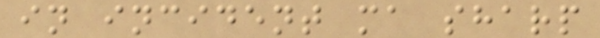in incident ma sharp
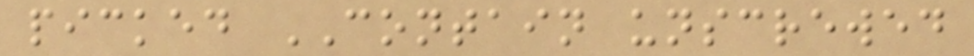picked CONTAIN unscrewed
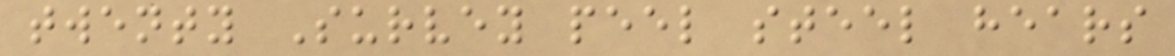twenty Survey peel steel hears
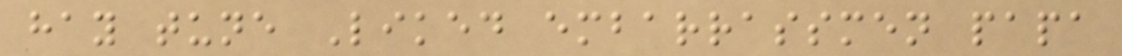hay tune Liked embarrassmen papa
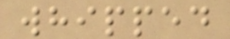whipped
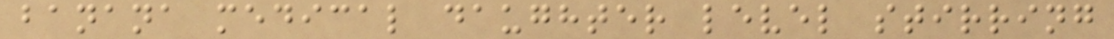banana medical daughter level stirring
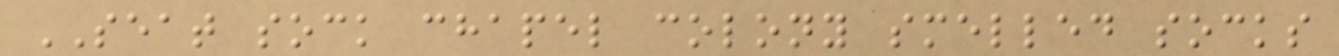SEAT sock chapel colony smelled socks
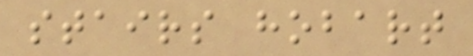stairs hobart
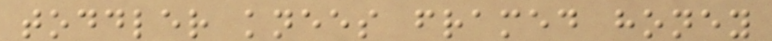toddler knees framed honey
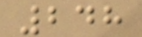248
